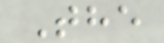The
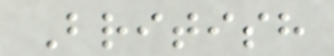British
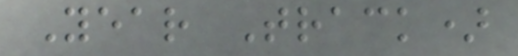Year Track)
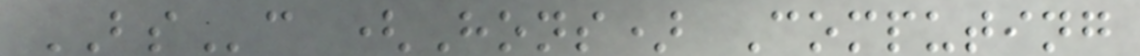BSc (Hons) Computing
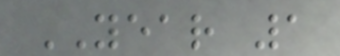YEAR 1
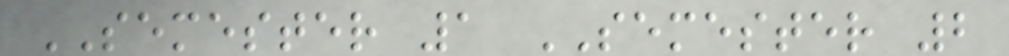SEMESTER 1 SEMESTER 2
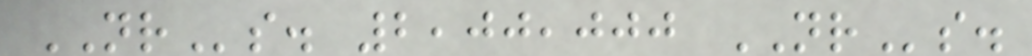NRs. 2,00,000 NRs.
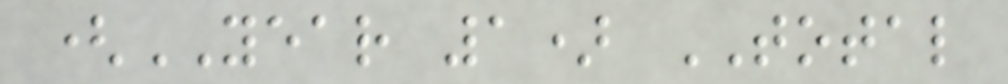(YEAR 1) TOTAL
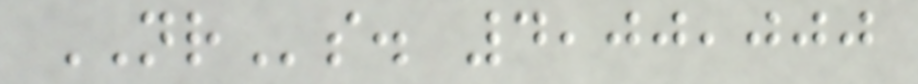NRs. 4,00,000
